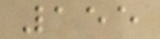155
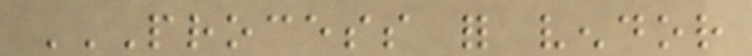PROCESS FOR VENDOR
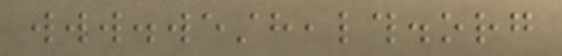www.westhealth.org
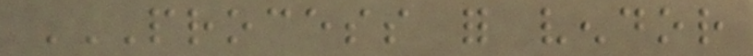PROCESS FOR VENDOR
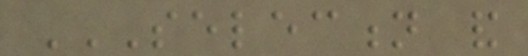SELECTION AND
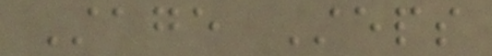Stage Steps
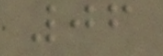06
